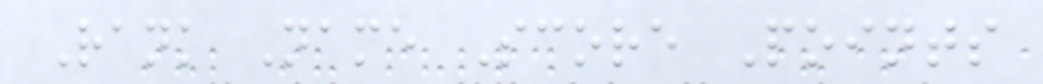Rank Name Score Points
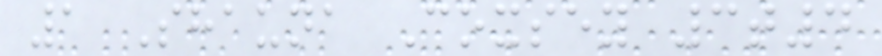1 Shauna Coxsey 3t4
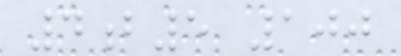4b5 100
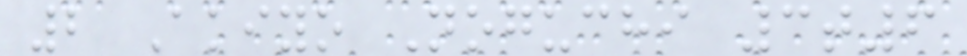2 Akiyo Noguchi 3t6
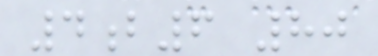4b6 80
